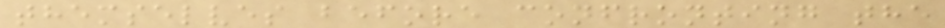themselves before confronting the
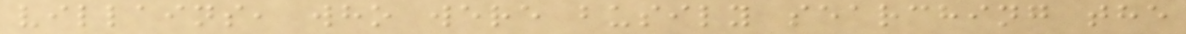villains, who were busily searching the
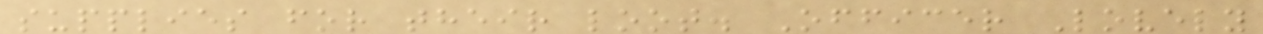supplies for their loot. Officer Lovely
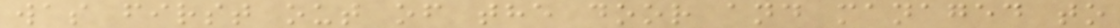was first out of the door and managed to
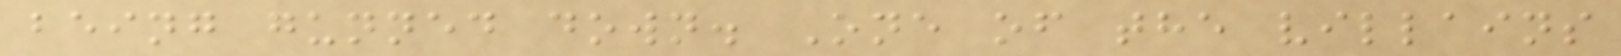being gunned down. One of the villains
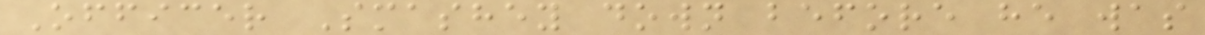Officer Smashey down before he was
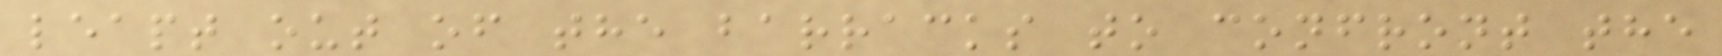leapt out of the barracks to confront the
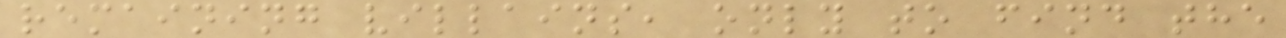remaining villains, only to find the
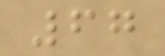67
